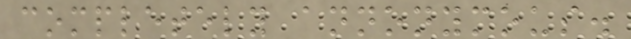completely annonymous.
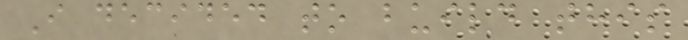I decided to build this
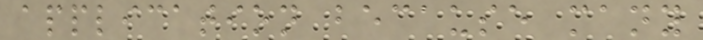application because many
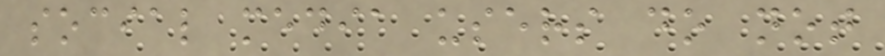social media users do not
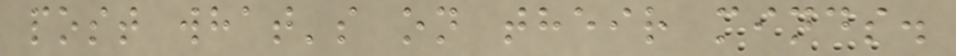post what's on their minds.
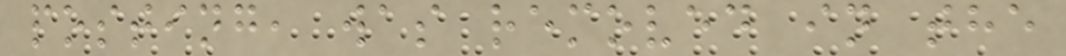posting, was removed in the
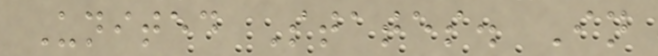United States. In
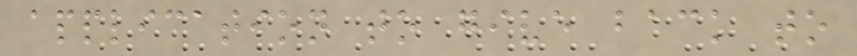application to give back to
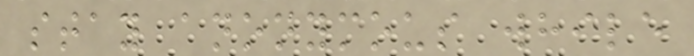stay anonymous while
